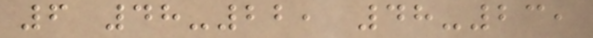6 48-22, 48-23,
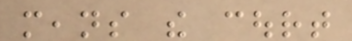means the court
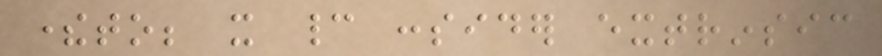thereto; it cannot consider extrinsic
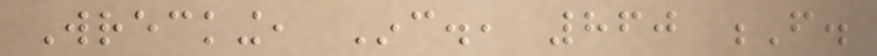Wrecking, Inc., 860 F.
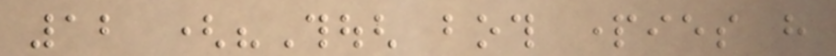12 ("Though both parties have
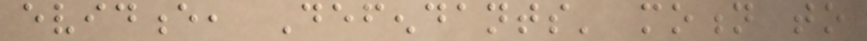evidence, Defendants' motion to
